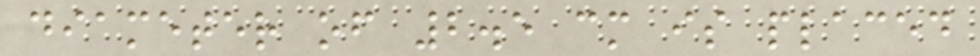diameter of 2.5 cm is placed
